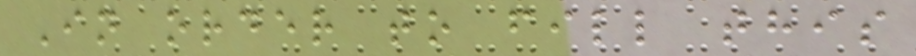In order to fill this
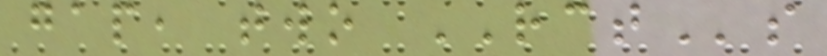gap, two RCTs
